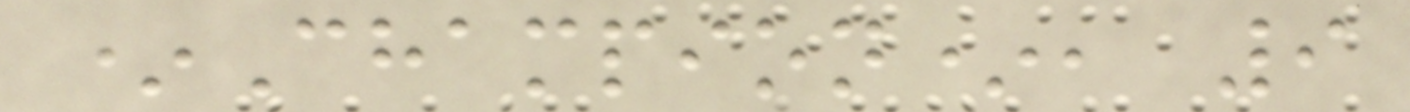*Champion*, 9
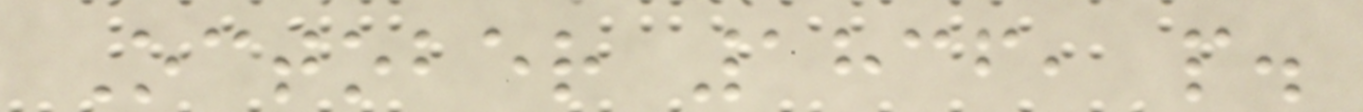October 1836, p.
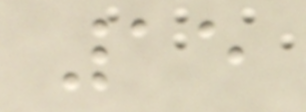15
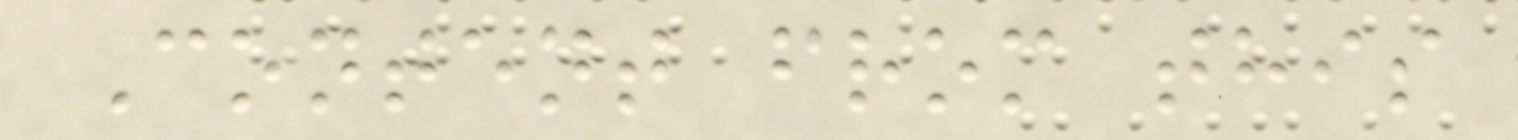Content from this
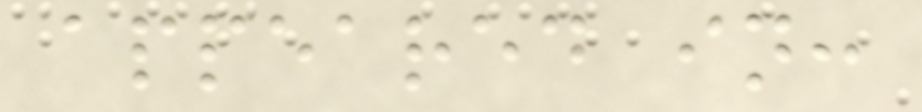appeared in:
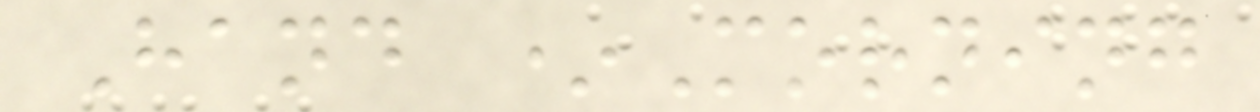Hand *Morning
